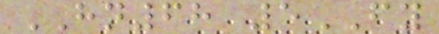HN68 5FY
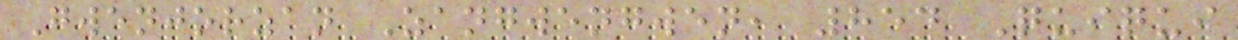Gwenjorzan Zangwengwen, 854 Quiqui
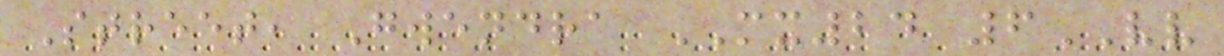Street, Gwendra MX24 6VV
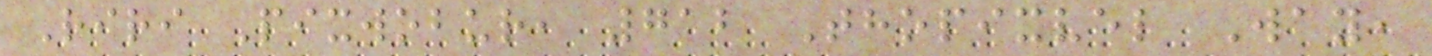Riri Pixwobur, 712 Thopixvel Way,
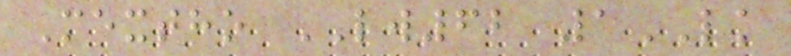Mextho LW62 1LK
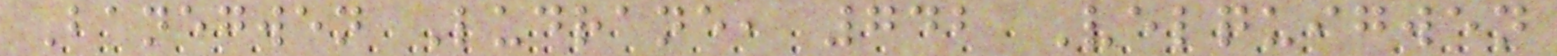Banegwen Ludrane, 742 Velquigwen
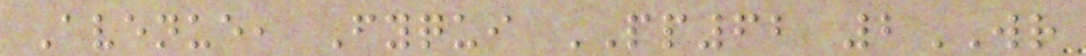Avenue, Fyqui PP62 2WR
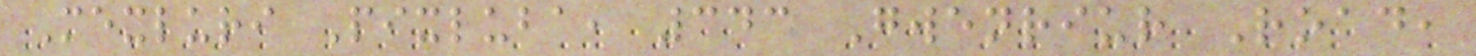Mexluri Pixluba, 343 Gwenriur Road,
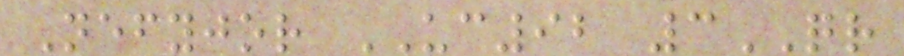Nefyjor UC92 3QR
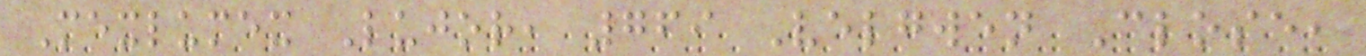Mexlumex Lujor, 769 Velgwen Close,
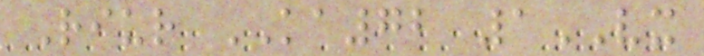Riur KA72 1VX
